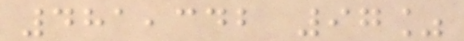481,342 97%
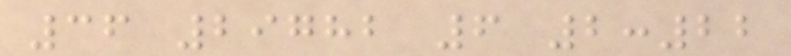36 29782 6 2:22
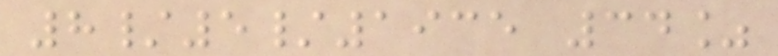8/5/1935 34%
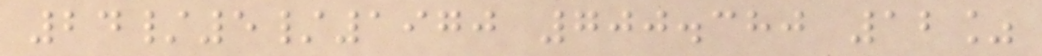24/5/1970 700.380 12%
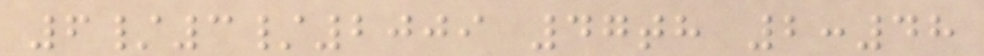6/3/2009 47th 2:48
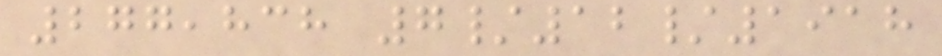277,838 7/12/1918
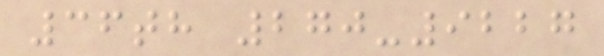36th 270-9227
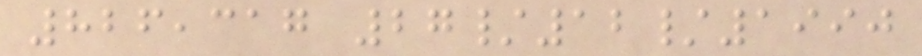826,317 27/12/1990
